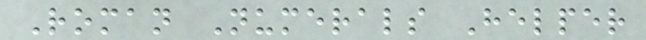Roman Numerals Helper
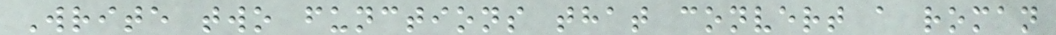Write two functions that convert a roman
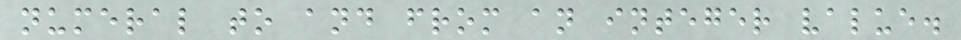numeral to and from an integer value.
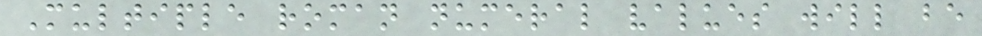Multiple roman numeral values will be
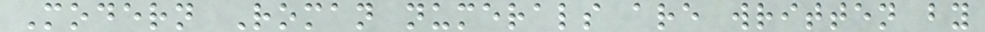Modern Roman numerals are written by
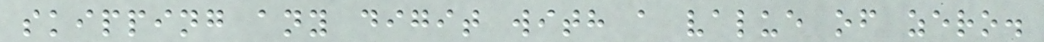skipping any digit with a value of zero.
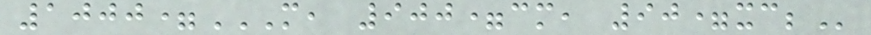1000=M, 900=CM, 90=XC;
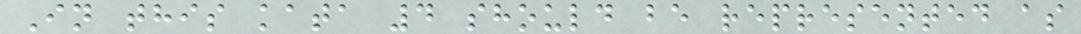In this kata 4 should be represented as
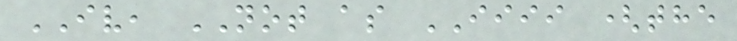IV, NOT as IIII (the
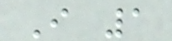I 1
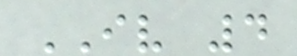IV 4
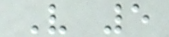V 5
